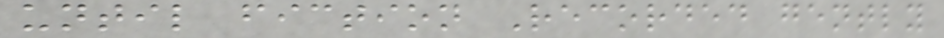until fiction Recorded gently
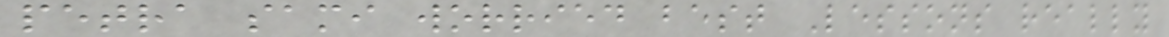petra sami worried best Lessons really
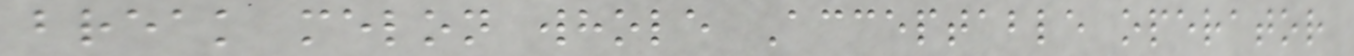break melon whole Acceptable operator
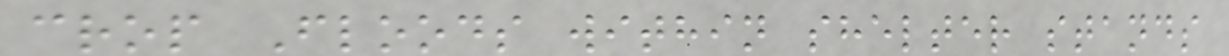crop Floods within shelter stands
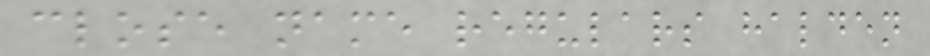close name regulars halden
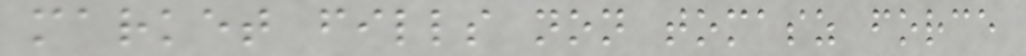market fills non tomasz force
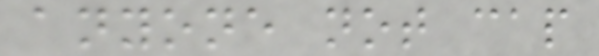anyone not cap
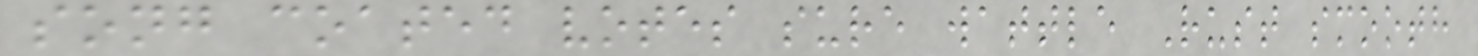song coated votes sure wattle Rust smooth
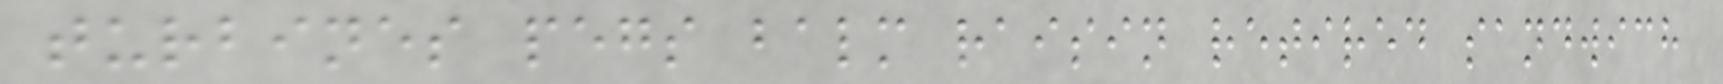turbines pegs balm raisin retired sandwich
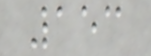153
